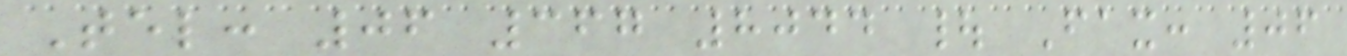Tel: 06 367 8044 | Fax: 06
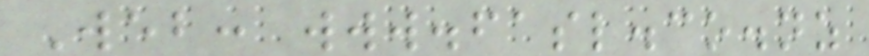Web: www.fasl.co.nz
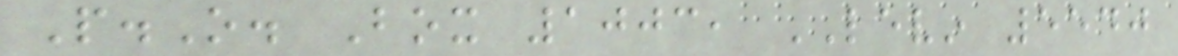P.O. Box 1003, LEVIN 5540
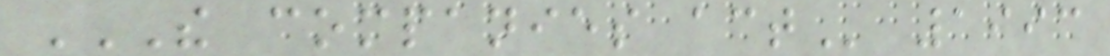THE COMPANIES ACT 1993
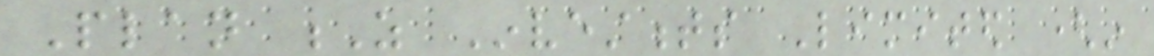Plan Z Investments Limited (in
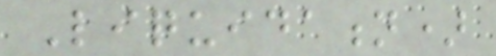Liquidation)
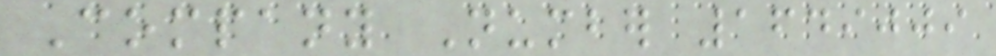Company Number 1649009
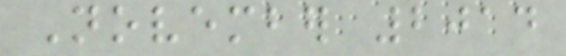November 2014
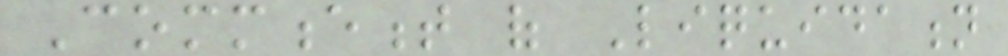Commencement of Liquidation
